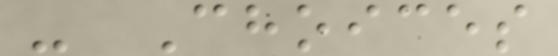- Choices
